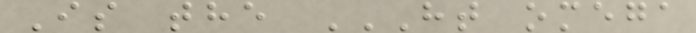Is the HT OMEGA
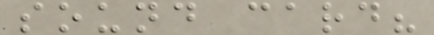sound card?
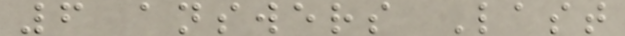6 answers Last
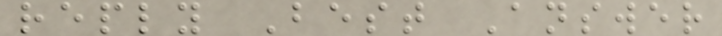reply Best Answer
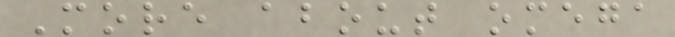More about omega
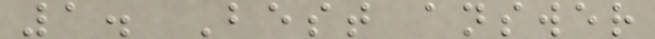1. Best answer
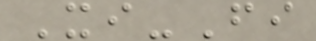Xi-Fi
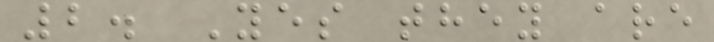2. Yes they are
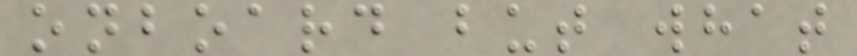onboard but what
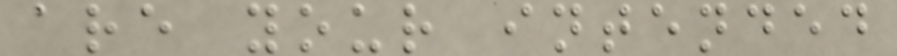are your intended
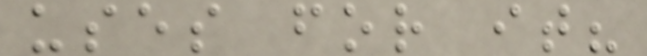uses for it?
